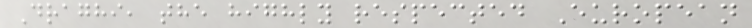Draghi, the highly respected European
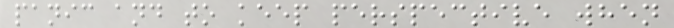panic and to keep perspective when
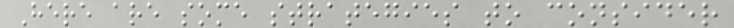Here are some strategies to consider
